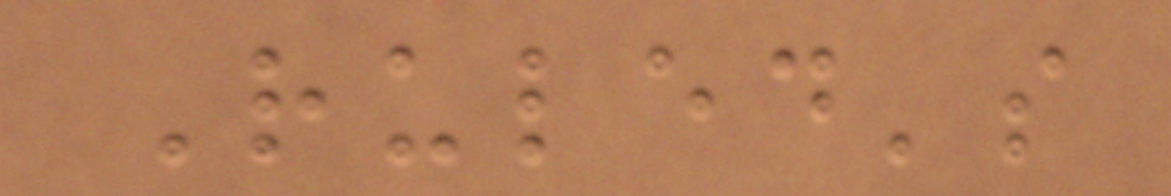Ruled's
